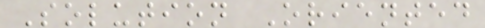Solution Oriented
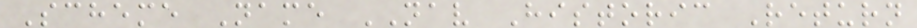Scheme Name NAV Historic Return
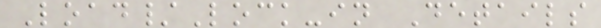Load/Lock-in Details
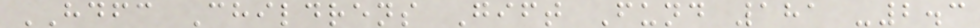HDFC Childrens Gift Fund 181 -2.3
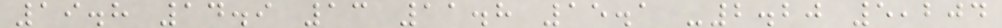19.8 14.9 13 11.8 15.1 -2.20 5,204
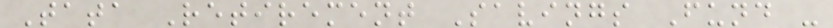Tata Retirement Savings Fund -
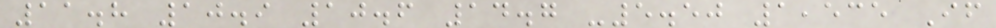11.8 10.9 10.6 14.7 -5.50 1,535 If
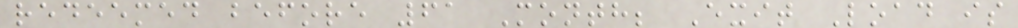redeemed before 61 Month; Exit Load is
